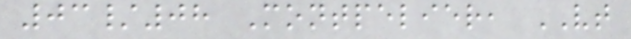03/08 Montpelier, VT
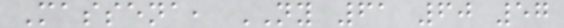Massena, NY 61 60 57
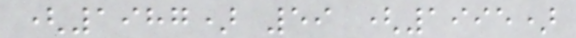(1987) 59 (1995)
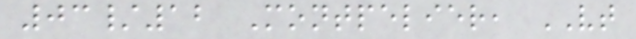03/12 Montpelier, VT
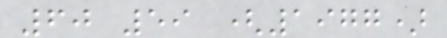60 59 (1977)
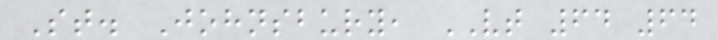St. Johnsbury, VT 64 64
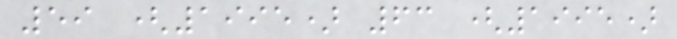59 (1995) 63 (1995)
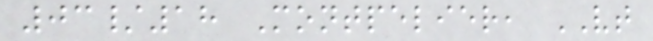03/18 Montpelier, VT
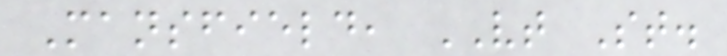Mansfield, VT St.
